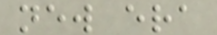new era
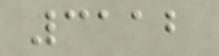3112
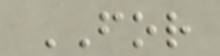FOR
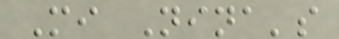Mi Nina's
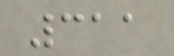311
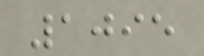1095
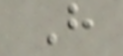H
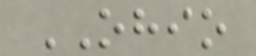OHIO
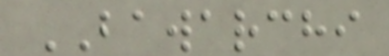BAWARCHI
